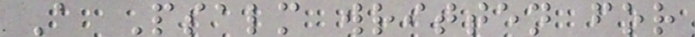A Psalm written for
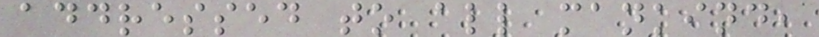addressed to all mankind,
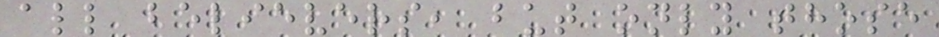all believers, but only those
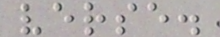verse.
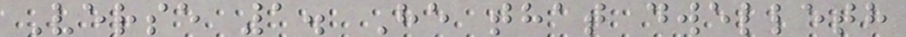Verse 1. He that dwelleth
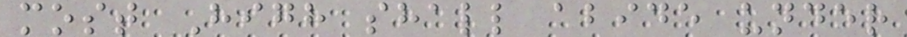most High shall abide under
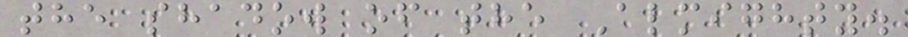the shadow of the Almighty.
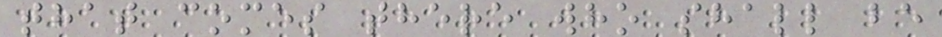that comes there who shall be
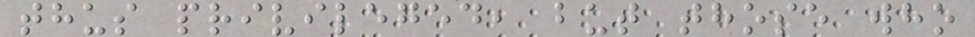thus privileged, but those who
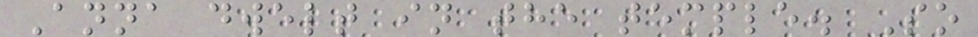Anna dwelt in the temple. So
